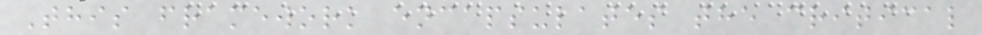This framework encapsulates the critical
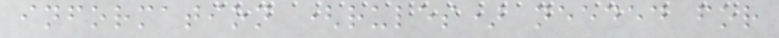information (rules) needed for
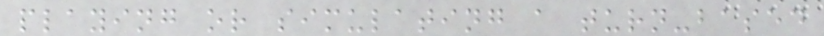playing or simulating a turn-based
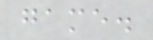game.
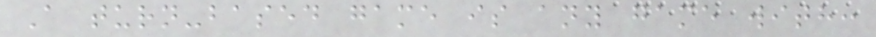A turn-based game is any game with:
